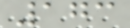173
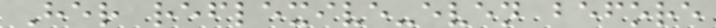Her reflexive-even before
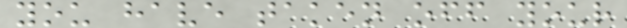you have taken off your
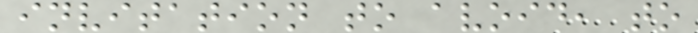invitation to avoid, to
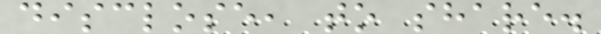disclose, to share.
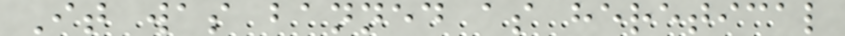It was banned as heretical
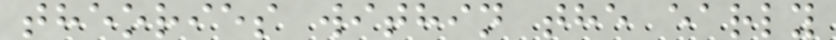theories within the early
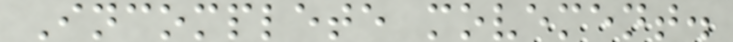Incomplete movement.
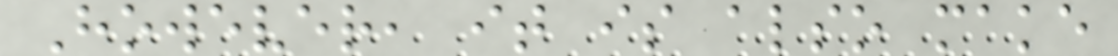However, it is also make
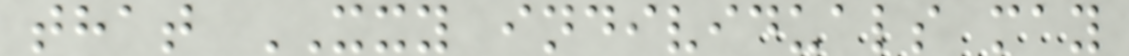that XXY individuals may
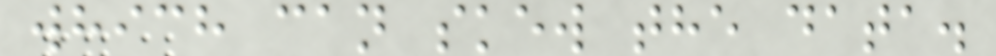which can skew the data.
